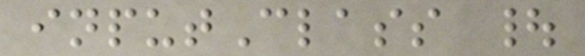inputClass |
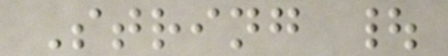String |
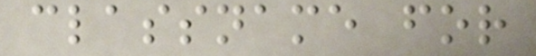classname for
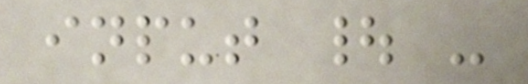input | -
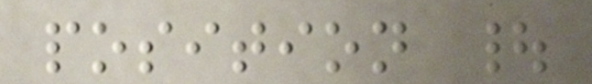position |
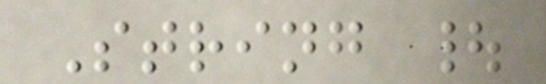String |
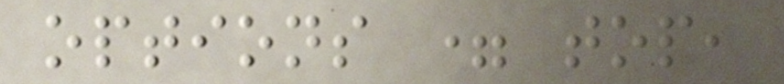options = top,
